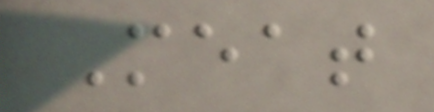Meat
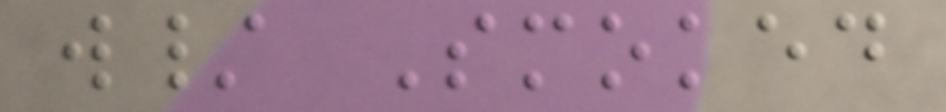w/ Smoked
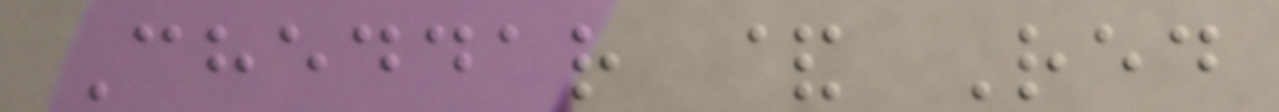Cheddar & Red
